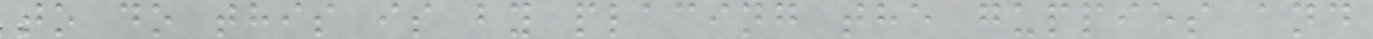to do this is by placing the guppies and
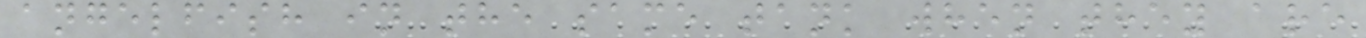angelfish in the same tank when they are
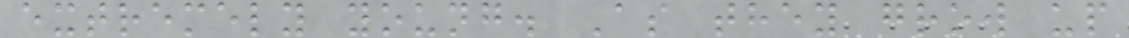extremely young. As they grow up
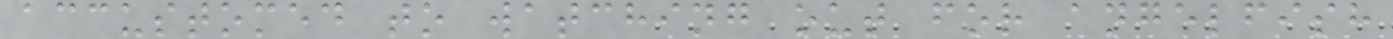accustomed to watching out for angelfish
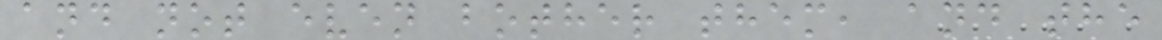and not even bother them, and the
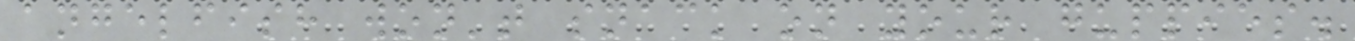angelfish won't snack on your guppies.
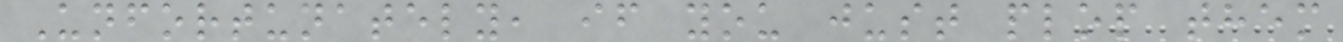Unfortunately, if you just plop them
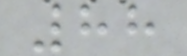88
